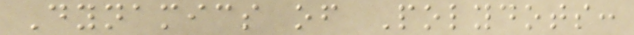Dynamics of Polydots:
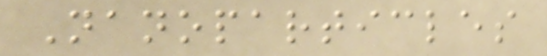Nanoparticles
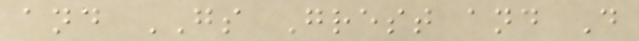and GS Grest and D
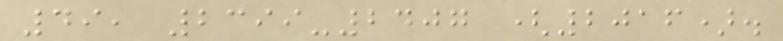49, 2399-2407 (2016).
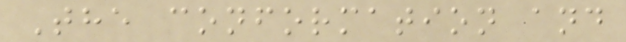The conformation and
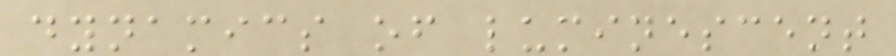dynamics of luminescent
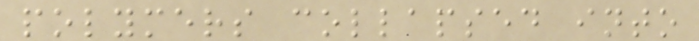polymers collapsed into
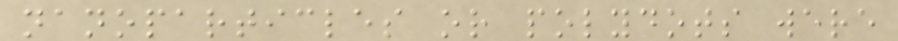nanoparticles or polydots were
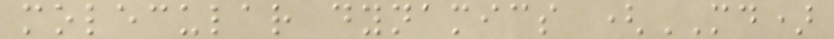molecular dynamics (MD)
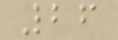26
